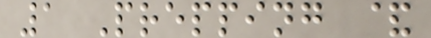1 Prepping &
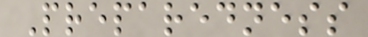Preparedness
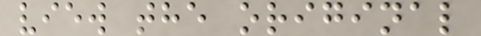view the original
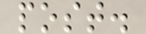post.
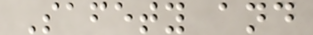Safety and
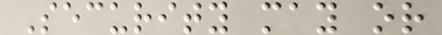Security may or
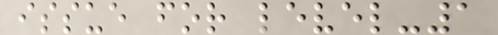issue for level-1
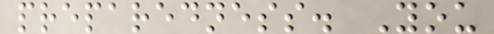preparedness. You
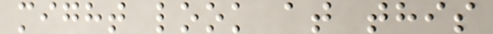might look at this
